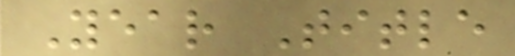Year Title
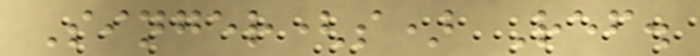Singer(s) Ref.
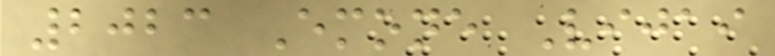2023 Emone Vijai
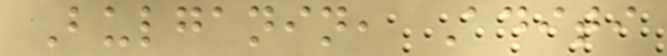Bulganin, Aditi
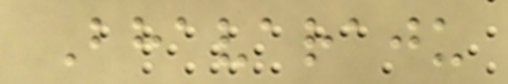Bhavaraju
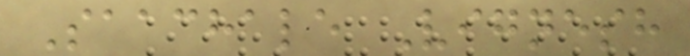Saachale Vignesh
